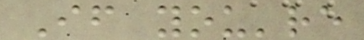If you're
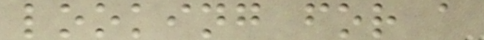looking for a
